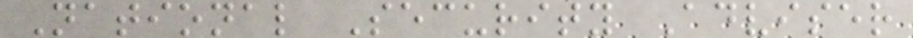National Security Adviser
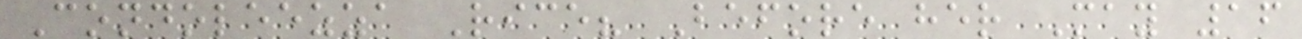Condoleezza Rice? Before her May 16
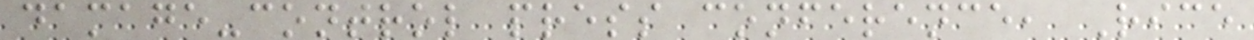damage-control press conference, Rice
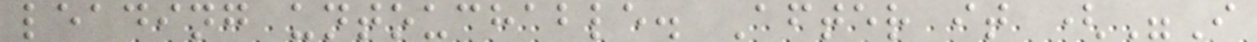leading untouchable. After it ("I
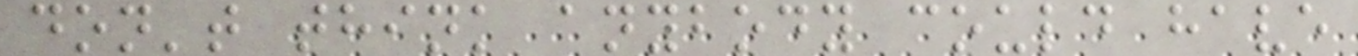don't think anybody could have
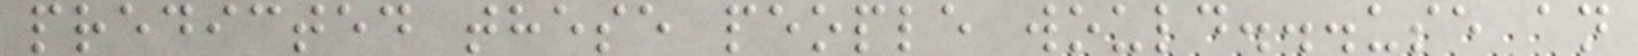predicted these people would...use an
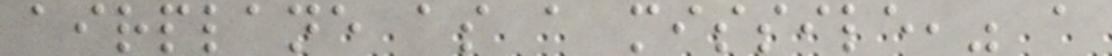airplane as a missile," a
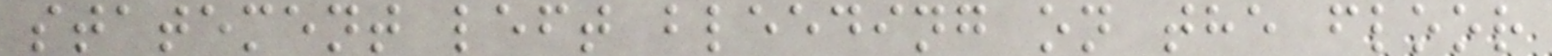statement left bleeding on the floor
